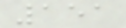151
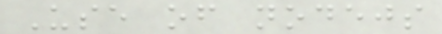Use of nodejs
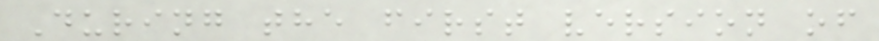During the first version of
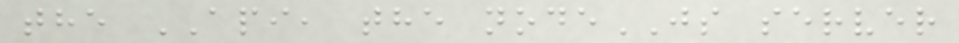the API, the nodeJS server
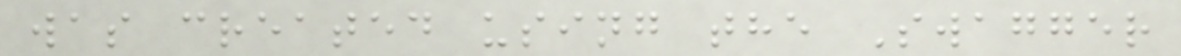was created using the Swagger
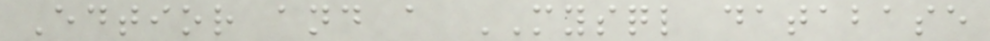Edtior and a MYSQL database
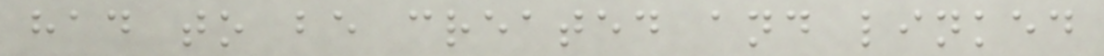had to be created and linked
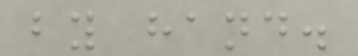by hand.
